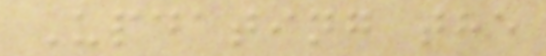Updating the
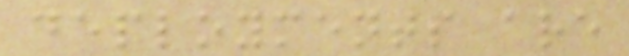deployments are
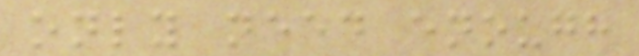only need enough
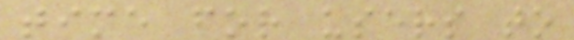time for users to
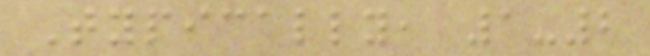Typically, 1-2
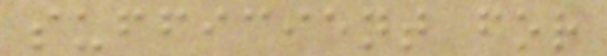sufficient for
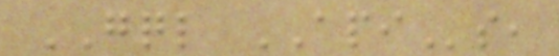GQL APIs,
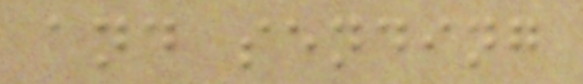and sending
